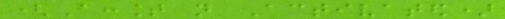(Account not Activated)
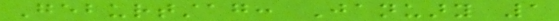Geburtstag: January 1
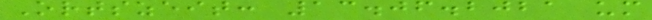Ortszeit: 13.06.2021 um
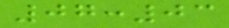07:03
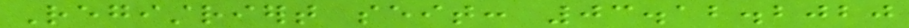Registriert seit: 03.12.2020
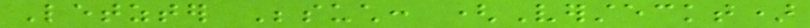Letzter Besuch: (Versteckt)
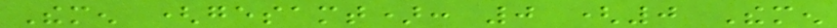Themen (gesamt): 0 (0 Themen
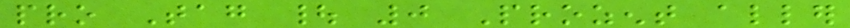pro Tag | 0 Prozent aller
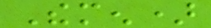Themen)
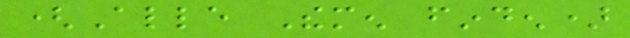(Alle Themen finden)
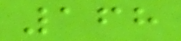168
